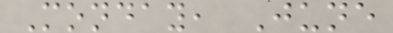Monday, June
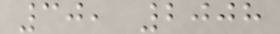30, 2008
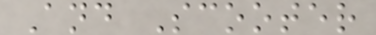And Scooter
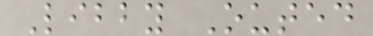Libby Outed
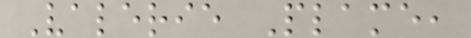Valerie Plame,
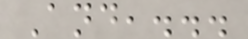And,...
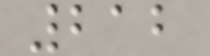212
